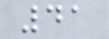41
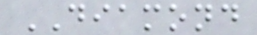DIAMOND
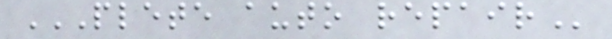PLETE AUTO REPAIR
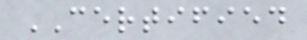CERTIFIED
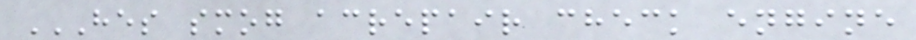HES SMOG ACREPAIR CHECK ENGINE
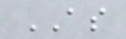AS
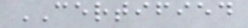CERTIFIED
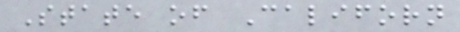State of Californ
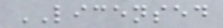LICENSED
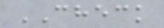CHECK
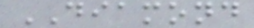DIAMOND
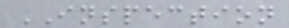INSPECTION
